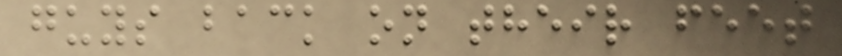guys back on their feet
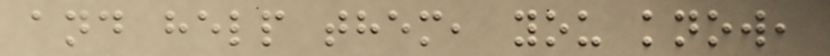and help them, you know,
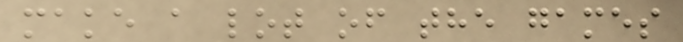make a lot of the games
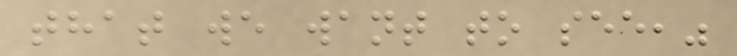that we want to see,"
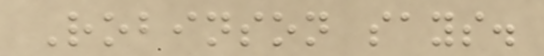Robinson says.
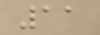11
